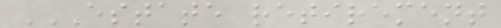ESTATE RETIREMENT
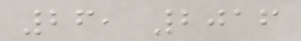26, 2016
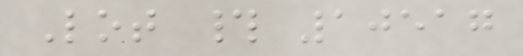Lot # 10517
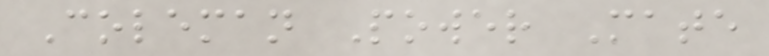Coleman Power Mate
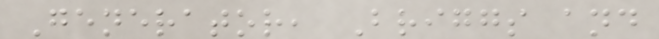Generator, Briggs and
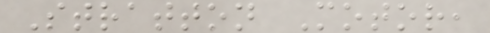Stratton Motor,
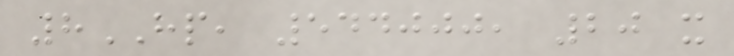8HP, 544000, 20 x
